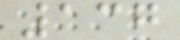137
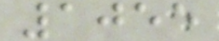1055
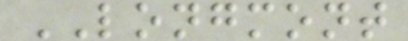LONGMONT
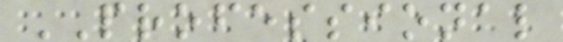PROFESSIONAL
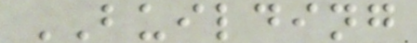BUILDING
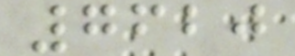7620
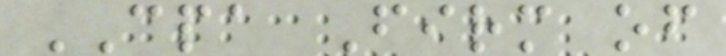CPA Firm of
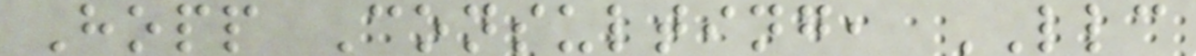Hopp Consulting, LLC
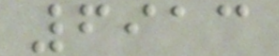6913
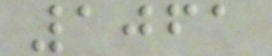1061
